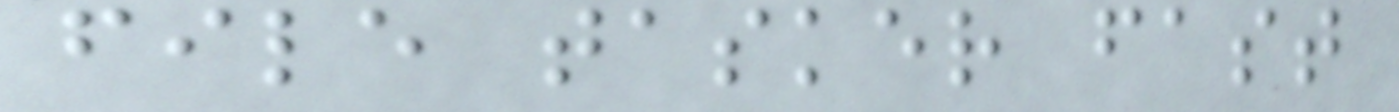file tasker fast
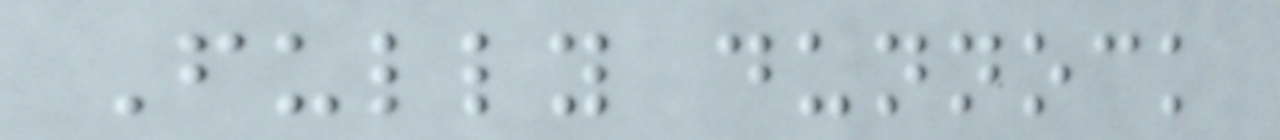Fully dunnock
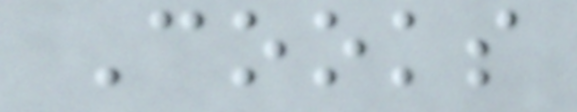Cooks
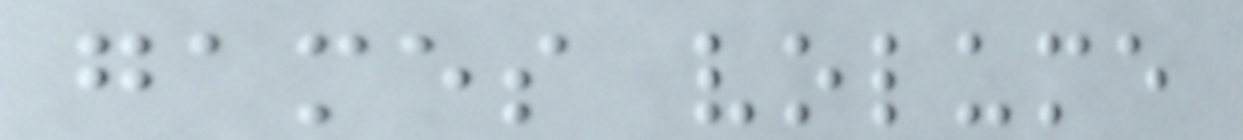games volume
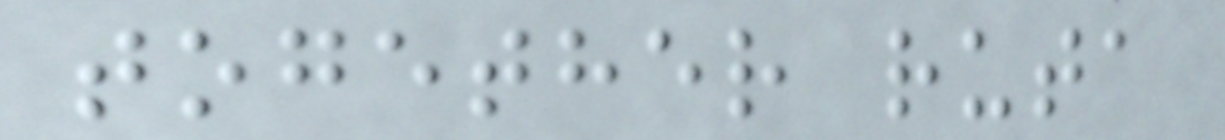together ruta
